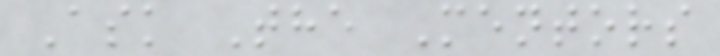Ask The Mentors
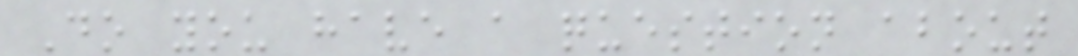Do you have a question about
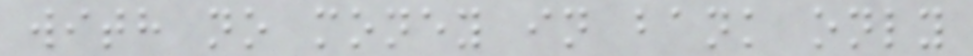with no money in bank only
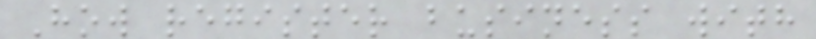How register business with
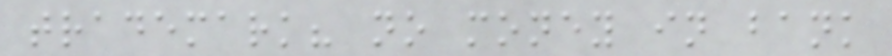trademark? no money in bank
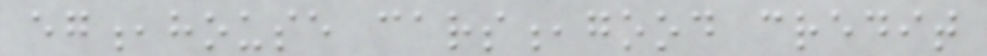eg,house cars,good credit
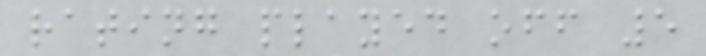rating played off 5
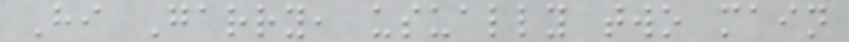Hi Garry, usually two main
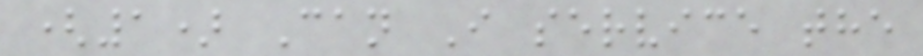(1) Can I service the
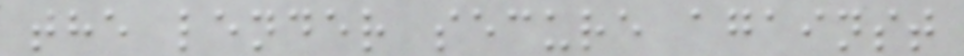the lender secure against
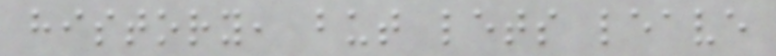history, but lets leave
